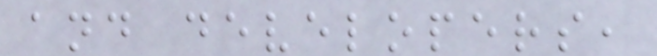and developers,
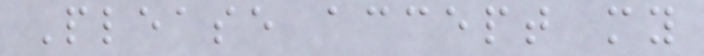Please accept my
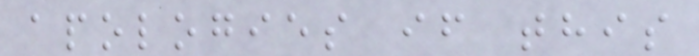apologies if this
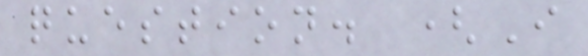question. (I
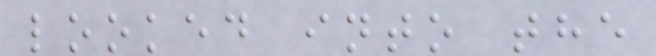looked into the
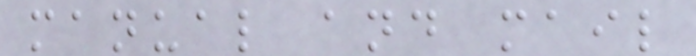manual and mail
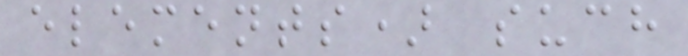elements) such
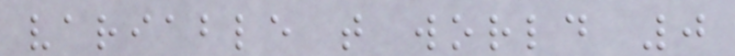variable t world 0
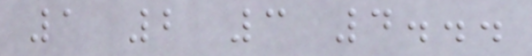1 2 3 4...
